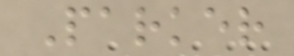Parker
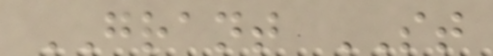GRANT ST
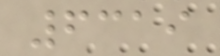6319
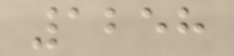1258
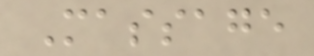Massage
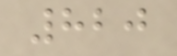820
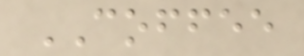COFFEE
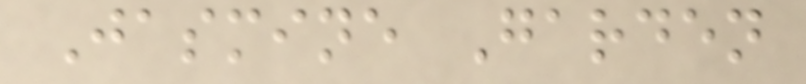Jasmine Garden
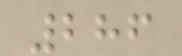286
